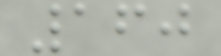160
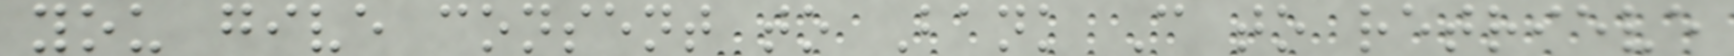you give consent to Bank C to retrieve
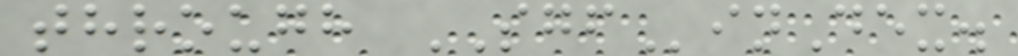through SGFinDex.
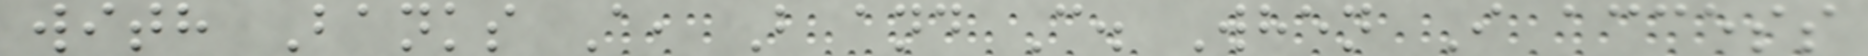with Banks A, B and C. When I access
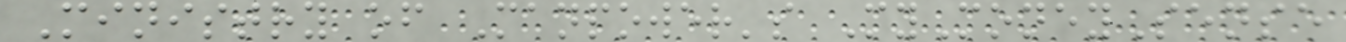Ministry of Manpower's MyMoneySense
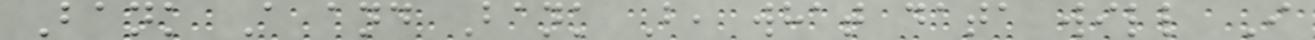Bank A and Bank B, what data will I
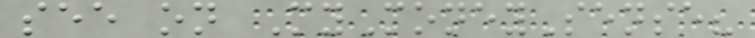see on MyMoneySense?
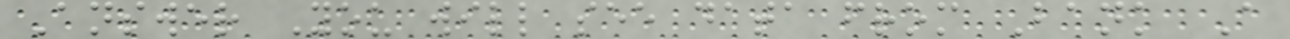Answer You will see data from Bank A
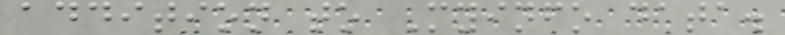addition to Myinfo data.
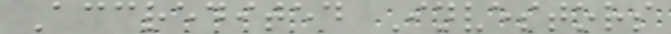Accredited Investors
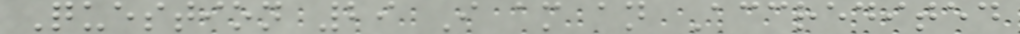Question 29 I am an Accredited
